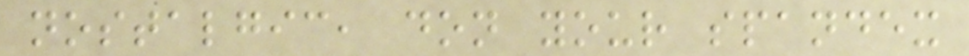nostalgic, don your spandex
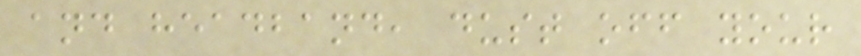and headband, dust off your
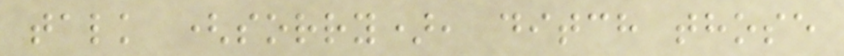talk (sorry), ditch those
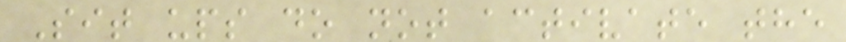Sit ups do not activate the
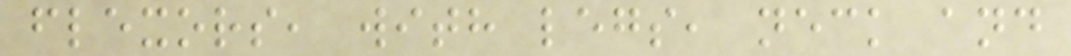flexors, with legs, neck and
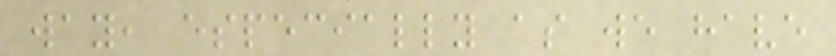way, especially as we have
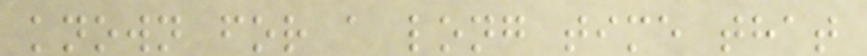known for a long time that
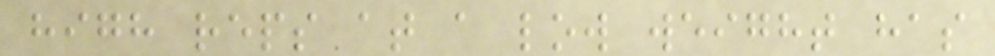high reps at a low weight has
